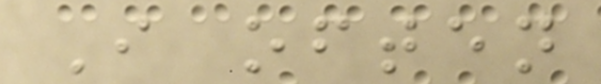I often
